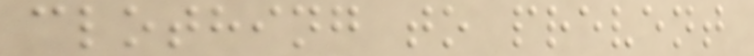clothing to prevent
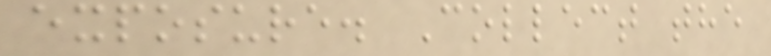exposure. Collect the
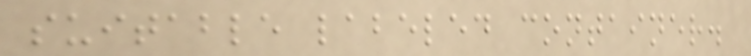suitable labeled container.
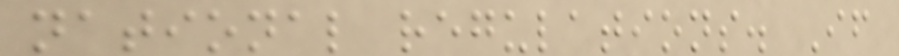national regulations. If
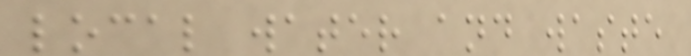local water and waste
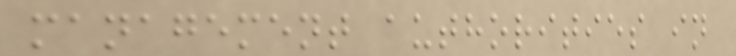management authorities in
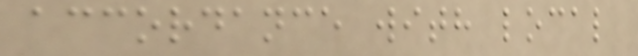accordance with local
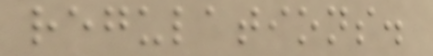regulations.
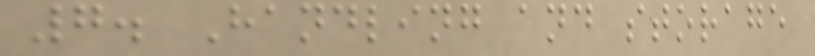7. Handling and storage
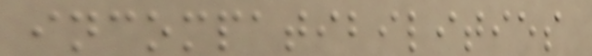incompatibilities
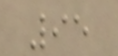95
